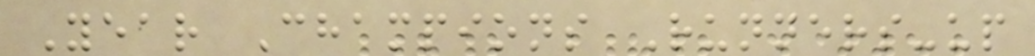Year Champions Runners-up
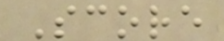Score
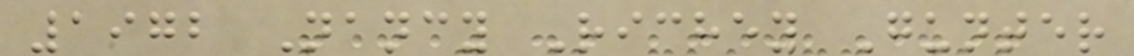1972 Nancy Richey Gunter
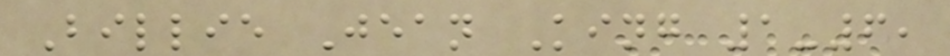Billie Jean King 1-6,
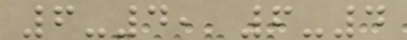6-4, 6-4
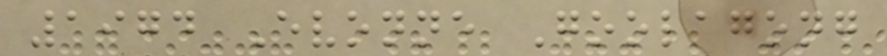1974 Evonne Goolagong
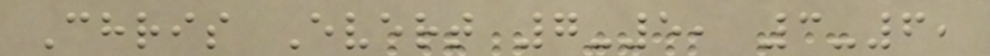Chris Evert 7-5, 3-6,
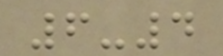6-4
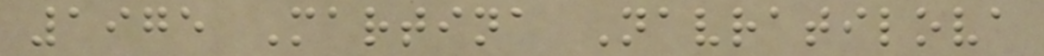1975 Martina Navratilova
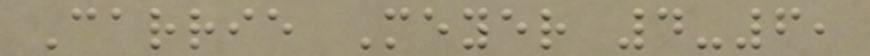Carrie Meyer 4-6,
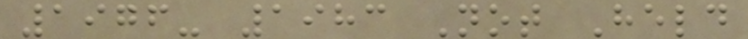1976- 1983 Not Held
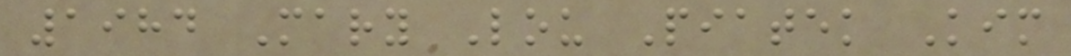1984 Mary Lou Piatek Kim
